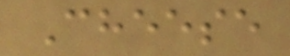Cheese
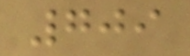709
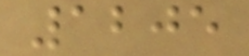1205
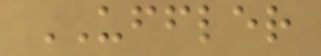UFFLER
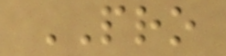PRO
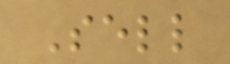Sell
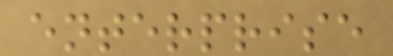enterprise
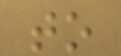to
